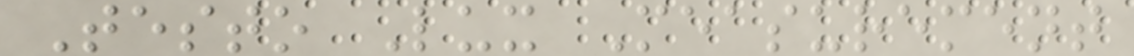Testo Lux Measurement
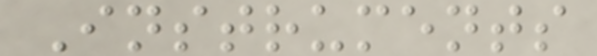Instruments
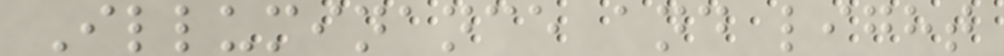Illuminance and light
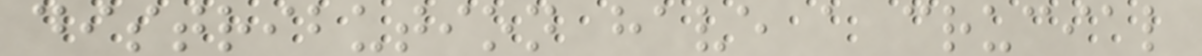distribution have a crucial
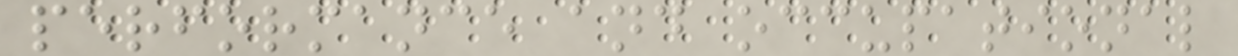performance and occupational
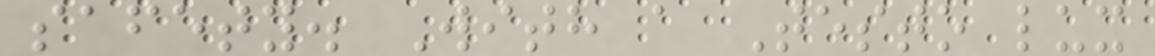safety. With a Testo lux
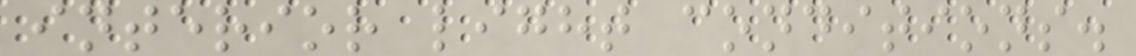interior light conditions.
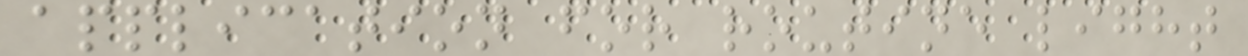application for routine light
